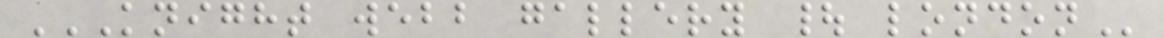KNIGHT WEBB GALLERY | LONDON
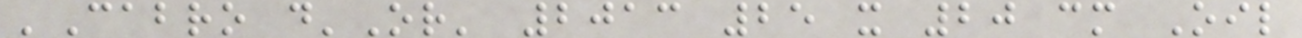'Cabro d'Or' 2013 25 x 20 cm Oil
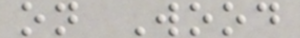on Wood
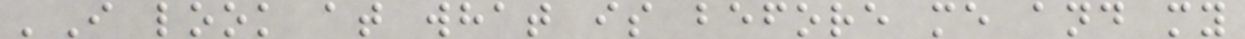'I look at what is before me and my
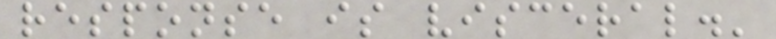response is visceral.'
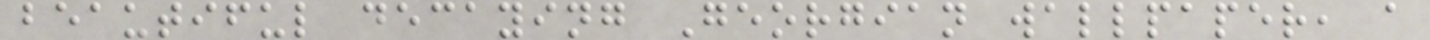beautiful decaying Georgian wallpaper, a
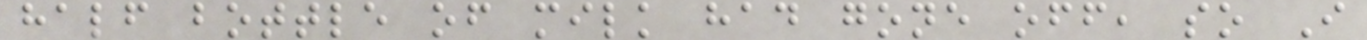half bottle of milk had gone off, so I
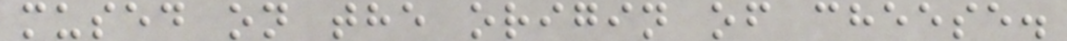mused on the origin of cheese.
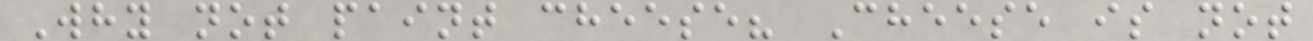Why not paint cheese? Cheese is not
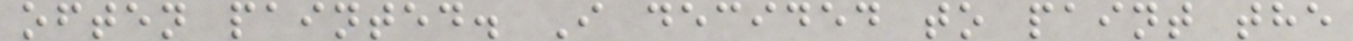often painted. I decided to paint the
